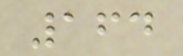164
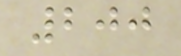200
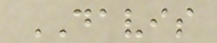DAVIS
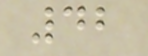42
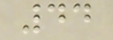44
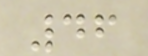46
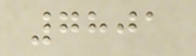7801
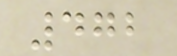472
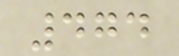474
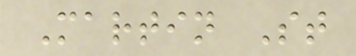Martin St
